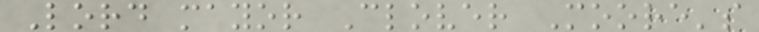Lord mayor Clover Moore's
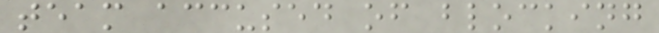team accused of blocking
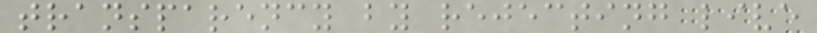transparency by rejecting live
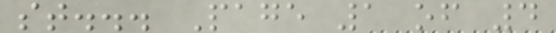st... Page 1 of 4
